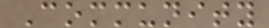Community
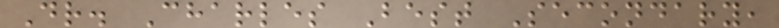Dr. Charles Best Secondary,
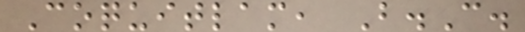Coquitlam, B.C.
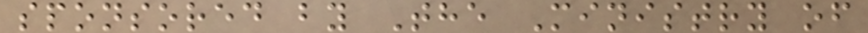sponsored by The Ministry of
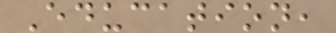Education,
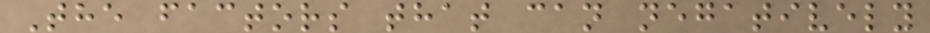The factors that can negatively
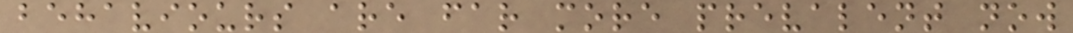behaviours are far more prevalent now
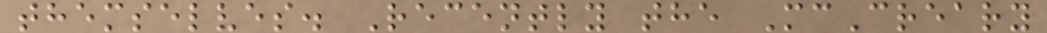themselves. Recently the McCreary
